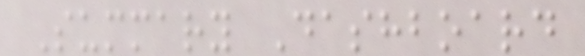Summary Dashboard
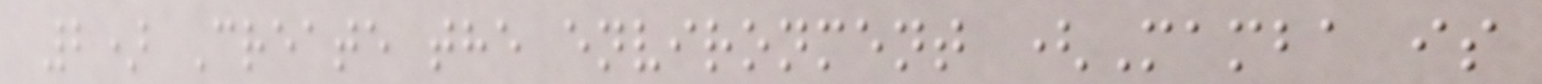2) Create the environment (Mamba is
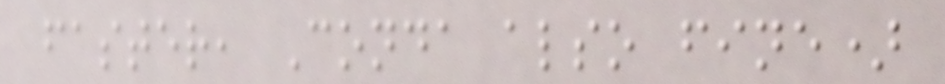faster, Conda also fine)
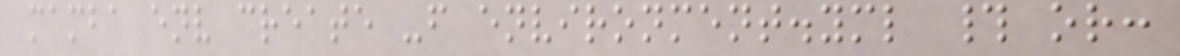mamba env create -f environment.yml # or:
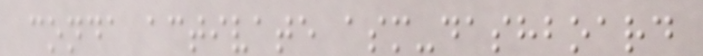conda activate asm-dashboard
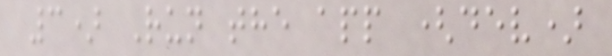3) Run the app (dev)
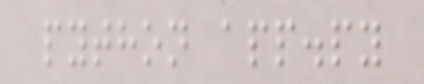python app.py
